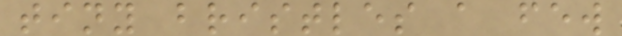tiny bristles a few
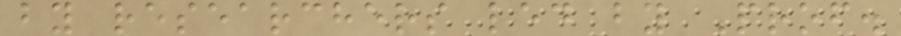by researchers led by Prof.
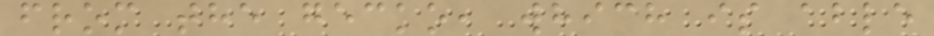from the gecko, which is able
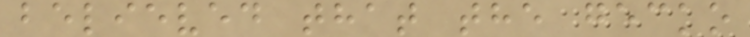believed that the gecko
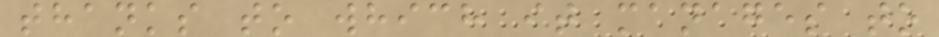thanks to which it manages to
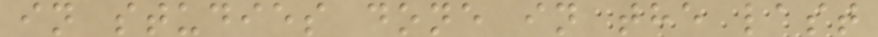in studies done in the last
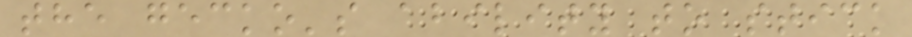the gecko's ability to stick
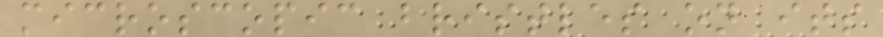microscopic bristles on its
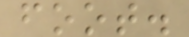foot.
